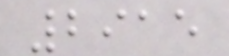2915
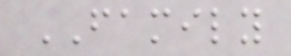FAMILY
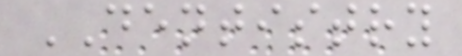DENTISTRY
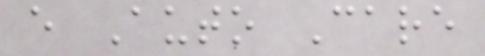e Auto Care
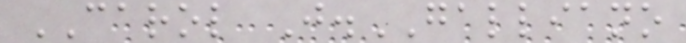CAROL J.GALLIANO
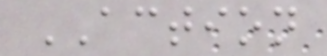ACTION
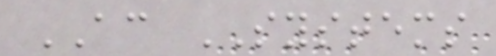AC SYSTEMS
